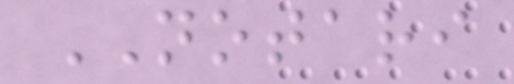NOTARI
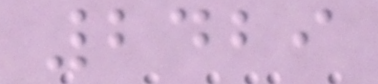2429
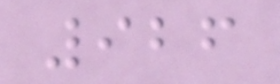926
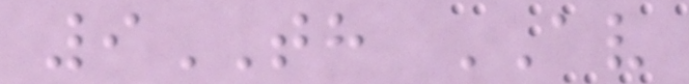9TH AV
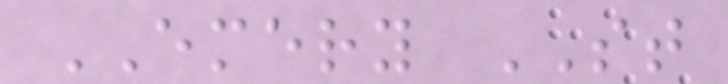EMERY ST
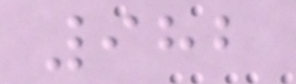982
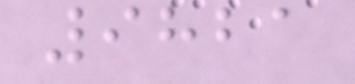9821
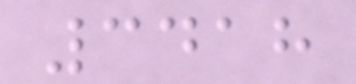3418
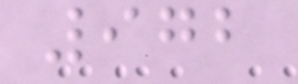972
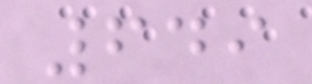649
